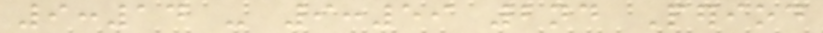9:14 - 9:59 2nd Period
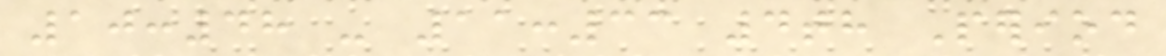10:48 - 11:33 4th Period
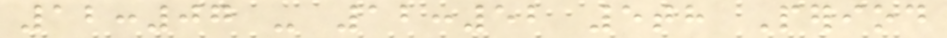12:07 - 12:52 5th Period
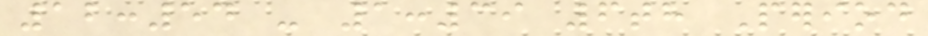12:54 - 1:39 6th Period
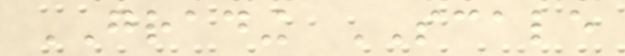GRADING SCALE
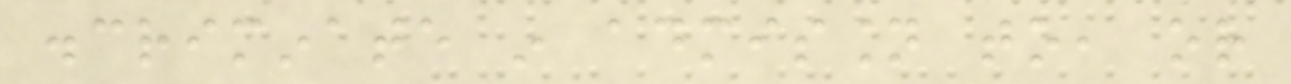discriminate in admission to, or
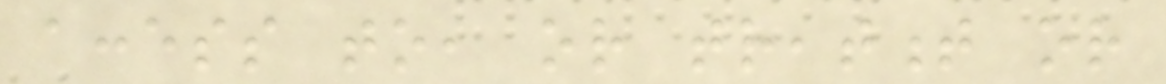access to, or treatment or
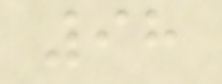98
